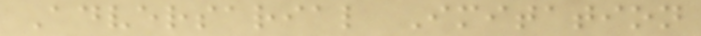Adversarial Imitation
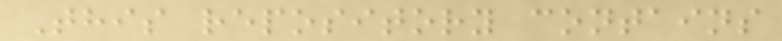This repository contains
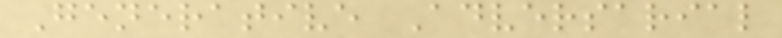Generative Adversarial
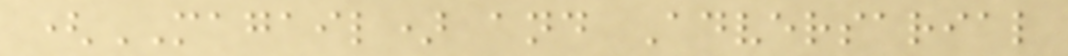(MAGAIL) and Adversarial
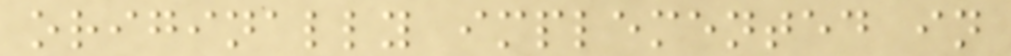originally implemented in
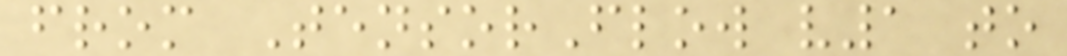from TensorFlow v1 to
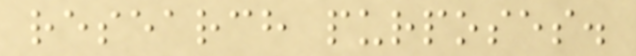research purposes.
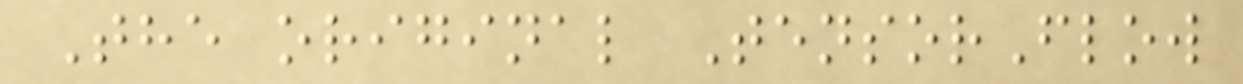The original TensorFlow
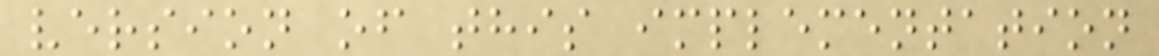version of this implementation
